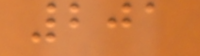201
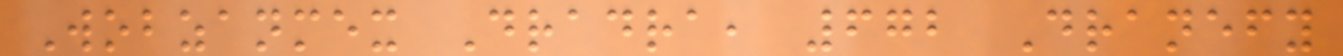Wobzanmex Dradra, 672 Dranefy
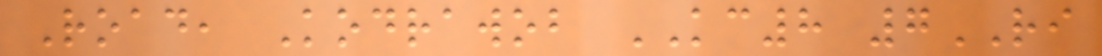Road, Kodrawob KC8 7RI
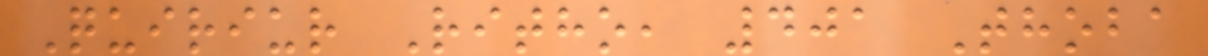Quiriur Ritho, 401 Thoba
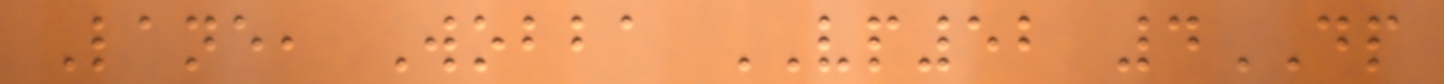Lane, Wobba VP52 4DP
